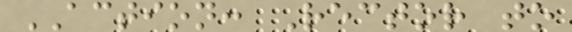ACTION: Rector to
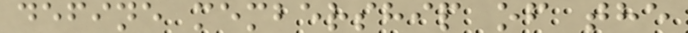define membership of the
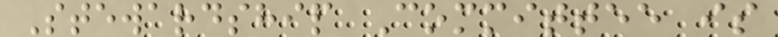Stewardship Committee is
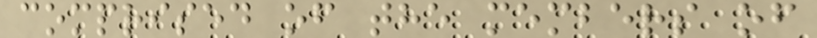comprised of the members of
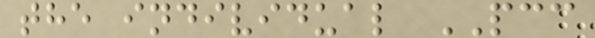the individual PCC
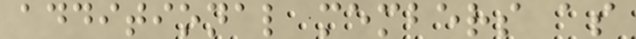additional members as
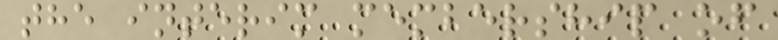the interim membership of
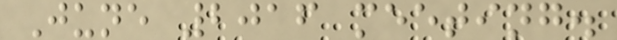June 2016 meeting.
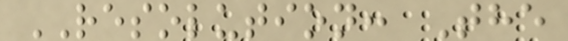RESOLUTION: The
